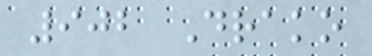902 Drako
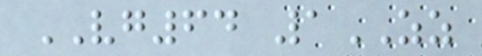VG64 1ZZ
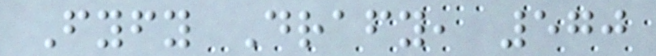Fyfy Drafy, 570
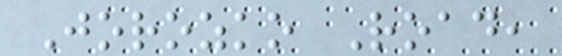Jorozko Road,
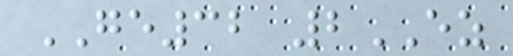GE32 2EZ
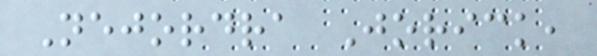Nejordra Jorick,
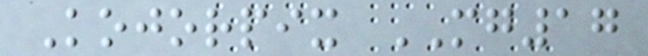Kojorpix MG17
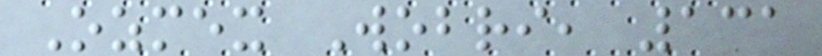Ozmex Wobri, 131
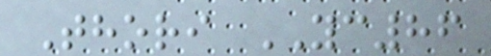Thori YC86
